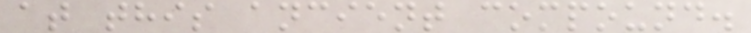at this ancient compound.
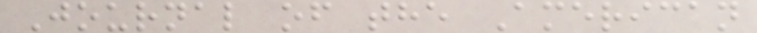Journal of the American
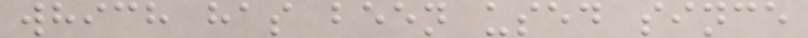which has been used since
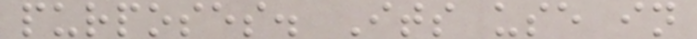purposes. Its use in
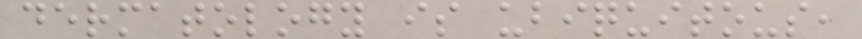dermatology is ubiquitous,
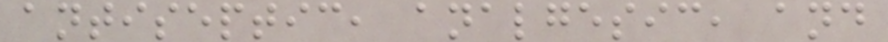antiseptic, analgesic, and
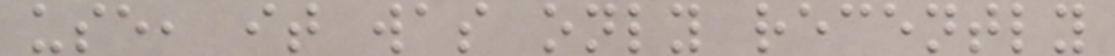use, it was only recently
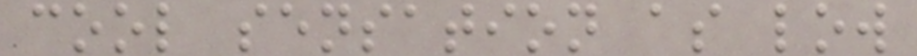cool sensation as low
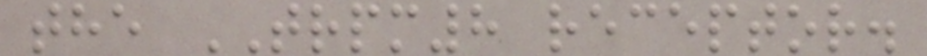the TRPM8 receptor.
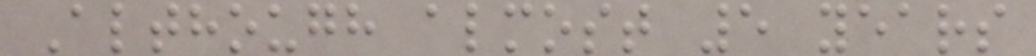Although almost 5 years
